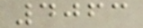4063
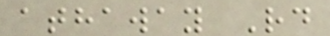athaway Rd
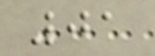01
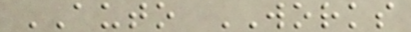AUTO WORKS
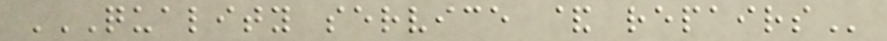QUALITY SERVICE & REPAIRS
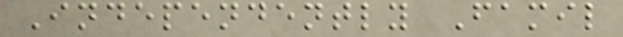Independently Famil
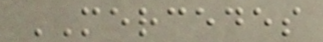MERCEDES
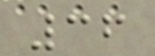36
